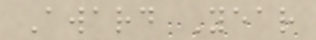Award Year
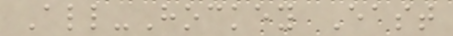All-Hockey East
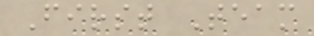First Team
